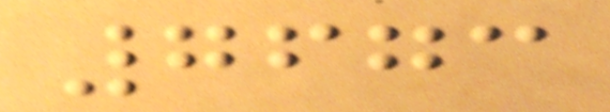7673
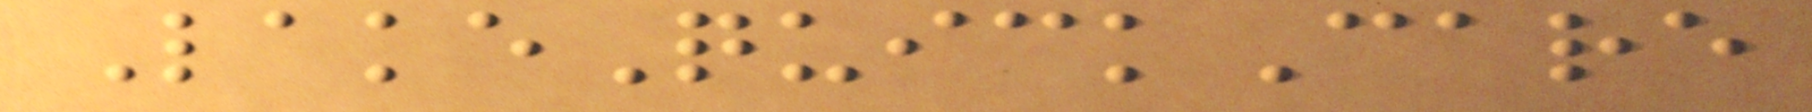LakeQuickCare
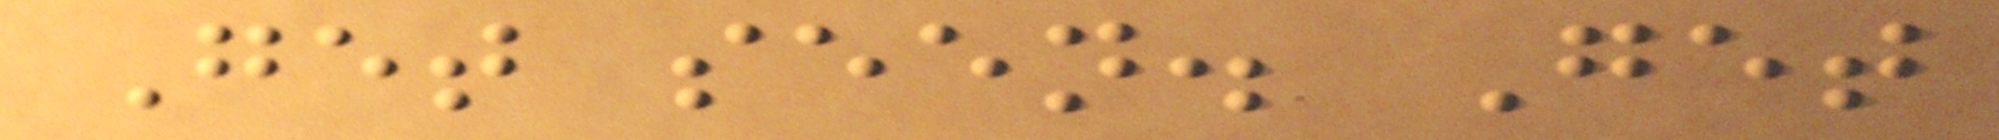Get seen. Get
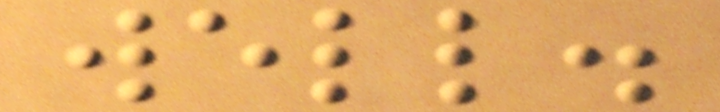well.
